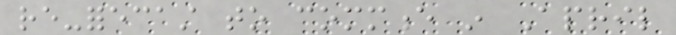re-forecast to commence in April
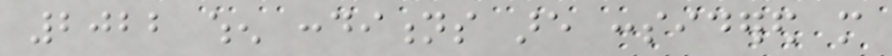2022 when conditions are considered more
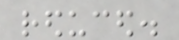reduced.
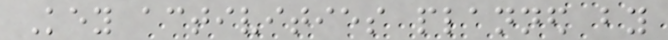Key activities planned by
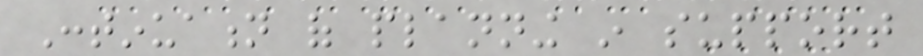Continuation of planning in support
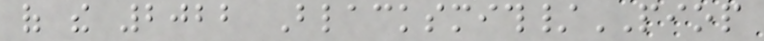of the 2022 Blacksmith/PIOP
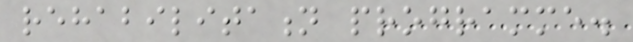rehabilitation programme.
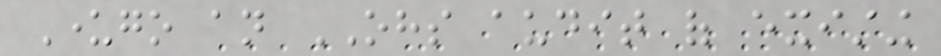Undergo an OHS audit of existing
